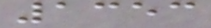1353
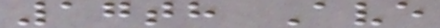17th Ave
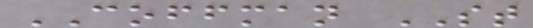COFFMAN ST
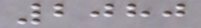2080
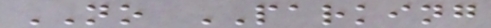NO PARKING
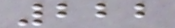222
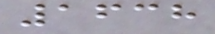1638
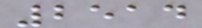2514
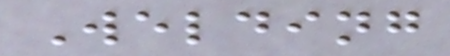Welding
